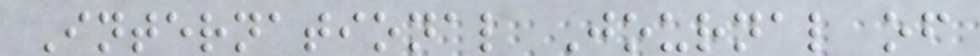International Journal of
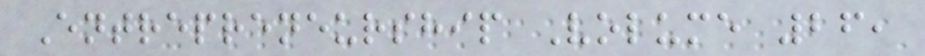Entrepreneurship Volume 26,
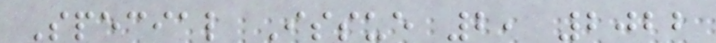Special Issue 2, 2022
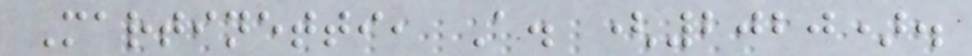Martinetti, A. (2020).
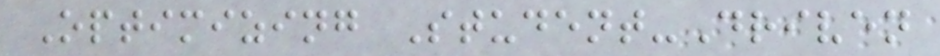Optimizing Student-Driven
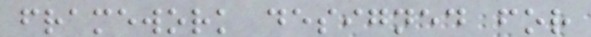framework designed for
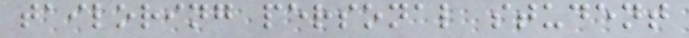tailoring personal student
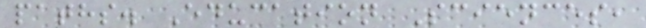paths. Education Sciences,
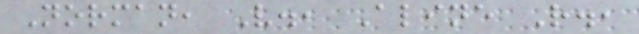Norman, V., Aline R.,
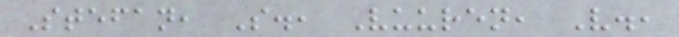Stefan, S., Vuuren, V.,
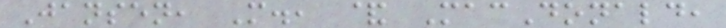Jansen, M., & MacDonald,
